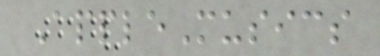AppleMusics
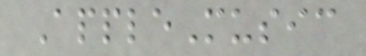AppleMusic
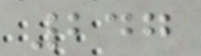247
